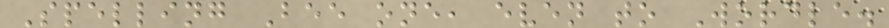Spelling Bee one, even to Wordle.
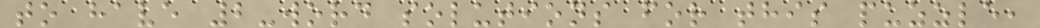to have 2-word solutions for this puzzle,
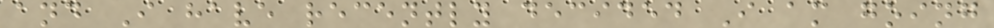and I have recently decided I am going
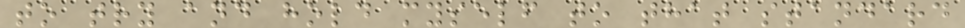to try and hold myself to that standard
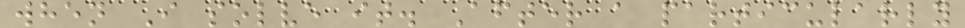when I solve it. After a particularly
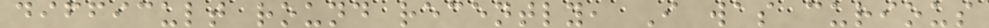difficult round recently, I was curious
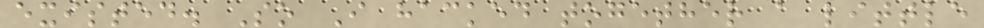existed. So I hacked together a little
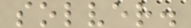solver.
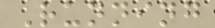Running
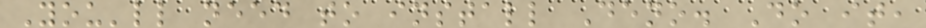You'll need to install Deno. Do it,
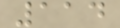114
